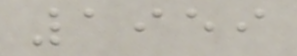1959
